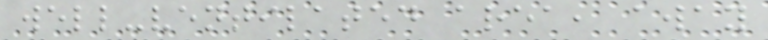well-ventilated area, away
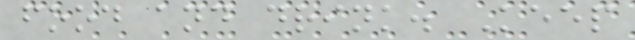food and drink. Keep
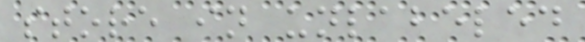store in unlabeled
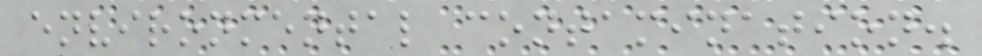environmental contamination.
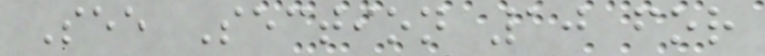See Section 10 for
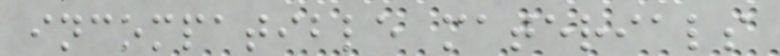incompatible materials
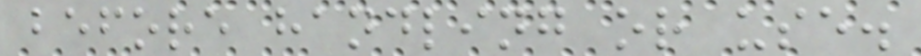before handling or use.
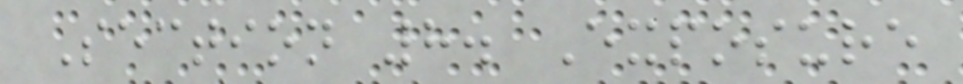Section 8. Exposure
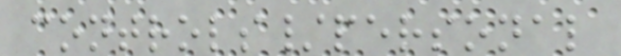controls/personal
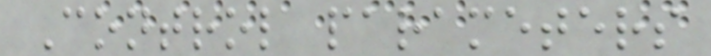Control parameters
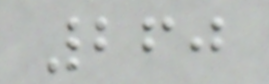260
